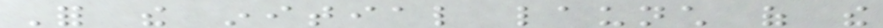For the initial launch of the
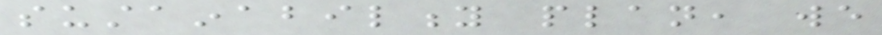sustainability plan, we
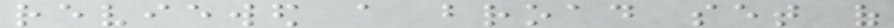reviewed a broad set of
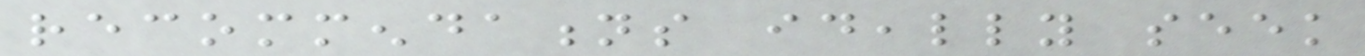recommendations ideally seek
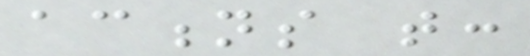actions that:
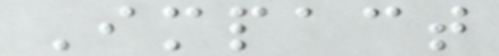Impact
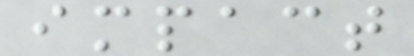impact
